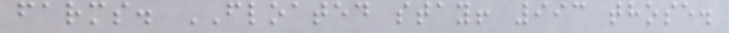farms. FLOATED stay! 993 those.
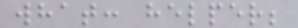what: helper;
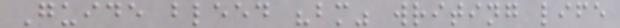Guide bleed "bm" writing life
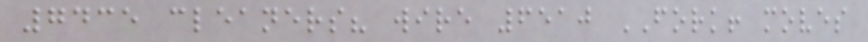7435 cleaners? wire 6510 FORK! moves
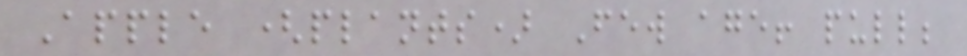Apple (plants) Few age! pull;
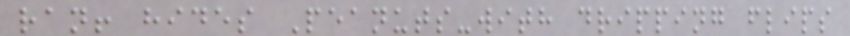ran! hides Peanuts-with dripping flips
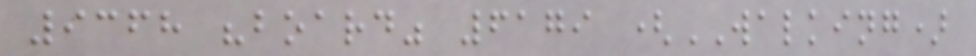9368 "board" 6179 (WALKING)
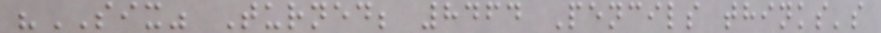"SIX" Turned; 8464 Pencils thinks's
